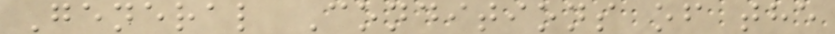General Conditions of the
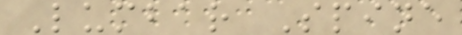Lumbar Spine
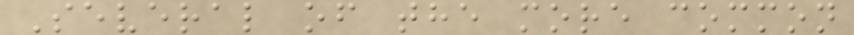Several of the more common
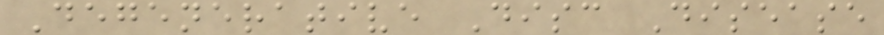Degenerative Disc Disease
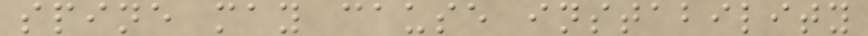spine may cause instability
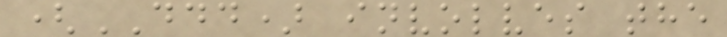(DDD) involves the
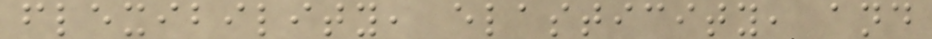flexibility, elasticity, and
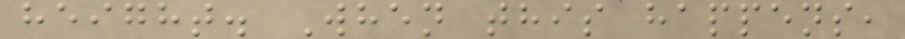height. When this happens,
